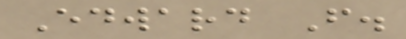Edward F.
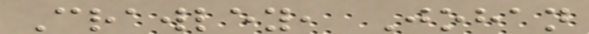Crawley, Johan
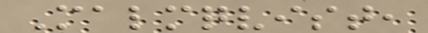Malmqvist,
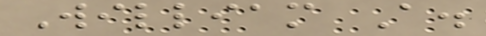William A.
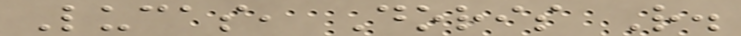Lucas, Doris R.
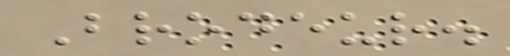Brodeur.
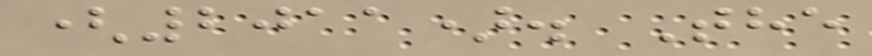(2011). The
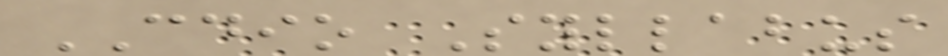CDIO Syllabus
